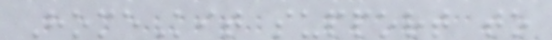HomeKit support to
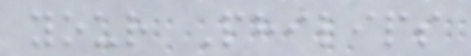your Philips
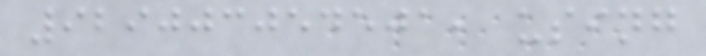929003054501, using
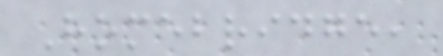Homebridge,
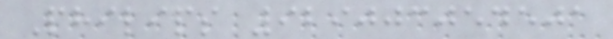Philips 929003054501
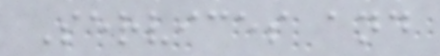Services and
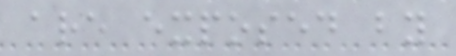are exposed by
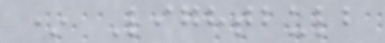* Lightbulb
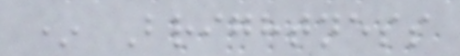* Brightness
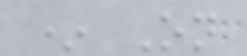* On
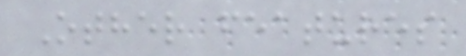Other features
